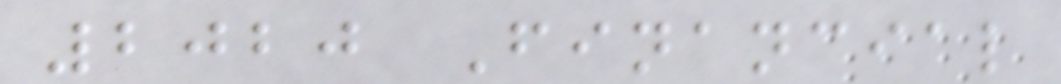2020 Financial
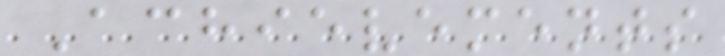Achievements
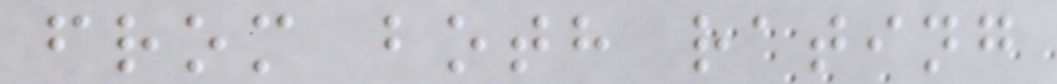from both rating
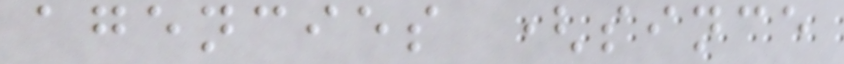agencies (since
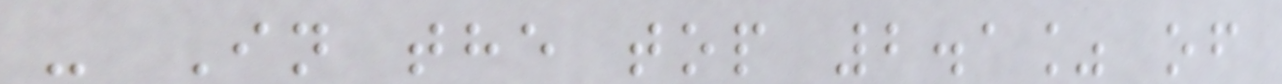- In the top 2.1% of
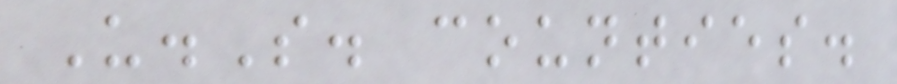U.S. counties.
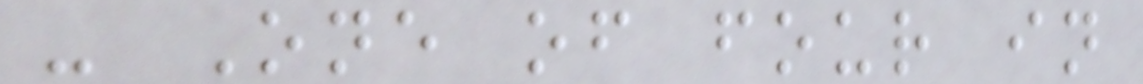- One of four in
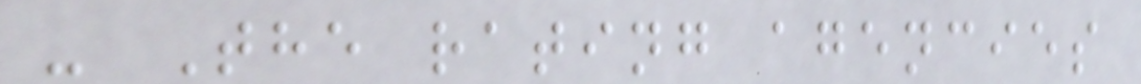- The rating agencies
